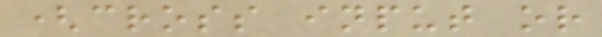(cross input or
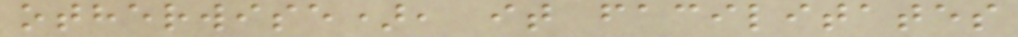otherwise), it facilitates
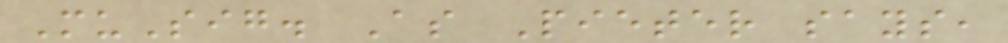MuSig. As Pieter says,
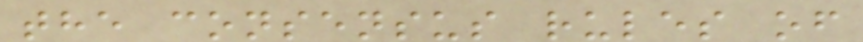the consensus rules of
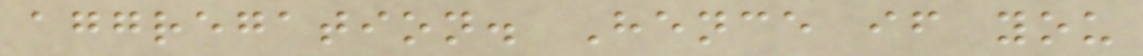aggregation. Hence if you
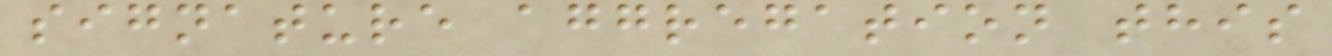signature aggregation this
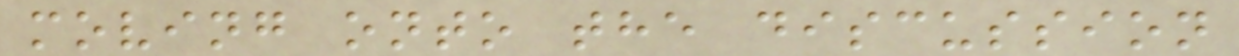moving onto the discussion
